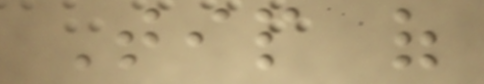Tip of
